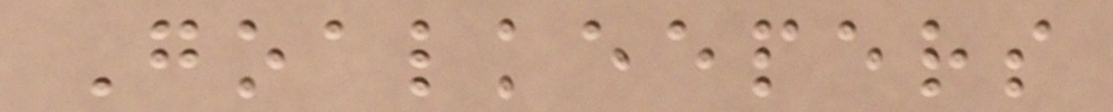Goalkeepers
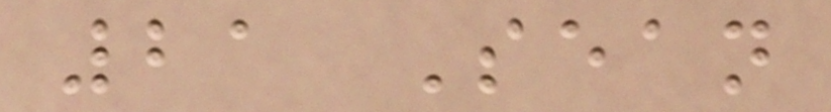21 Sean
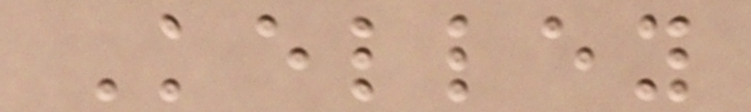Kelley
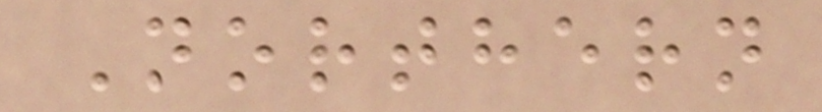Northern
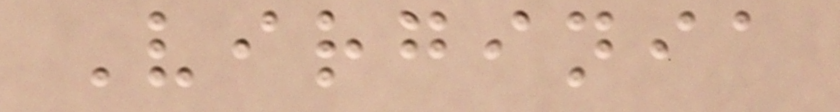Virginia
